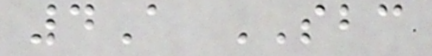4A SBC
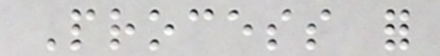Process for
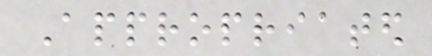Appropriated
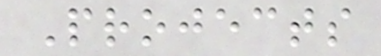Projects
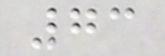73
